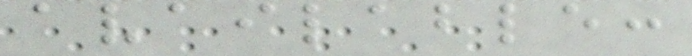available:
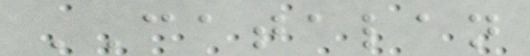CATALAN
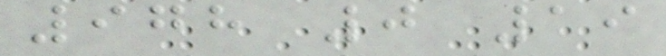978 0 19
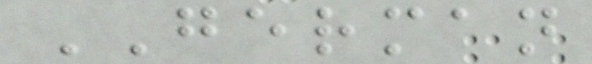GERMAN
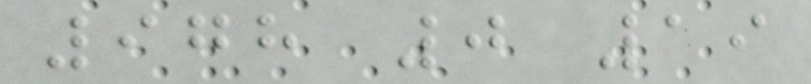978 0 19
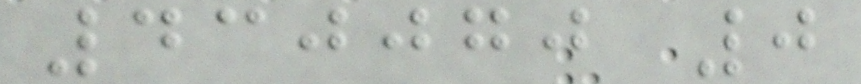430070 0
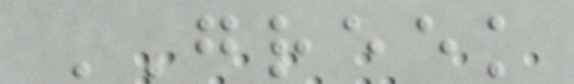GREEK
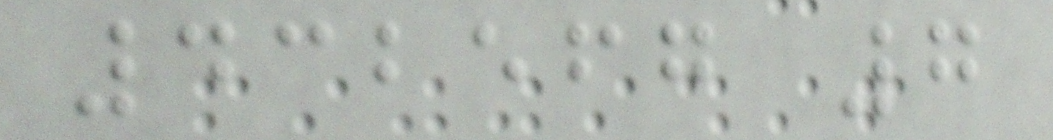432567 7
